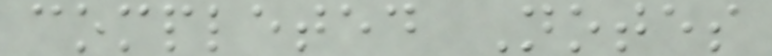completed Notes
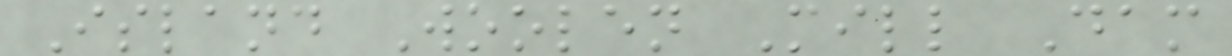Island Woolen Mill Dam
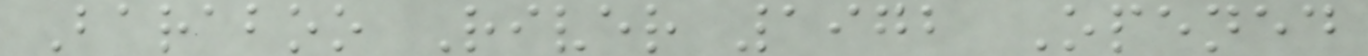Baraboo River 1972 Opened
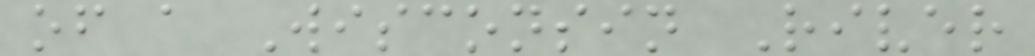of a Wisconsin River
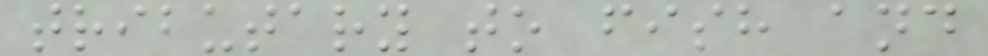tributary to fish and
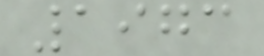1973
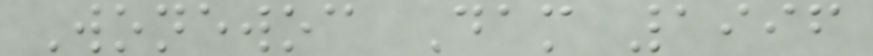Wonewoc Dam 1996
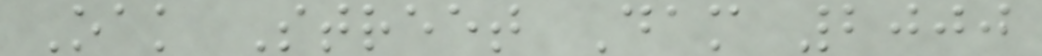Oak Street Dam 2000
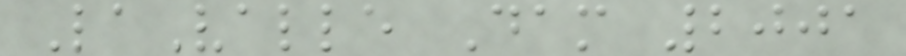LaValle Dam 2001
